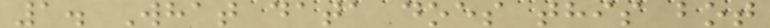1. What data does this bot
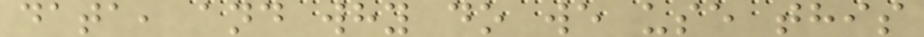data, and why do we use this
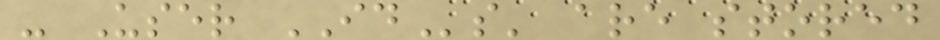- User IDs' are stored
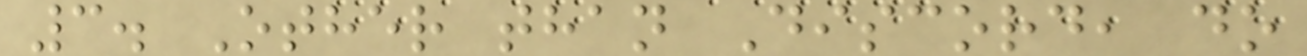3. Other than Discord, do
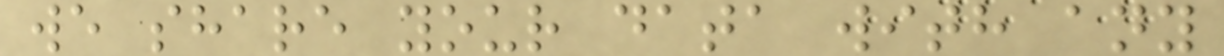we share your data with any
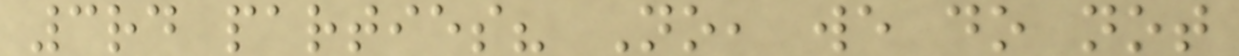3rd parties? No, we do not
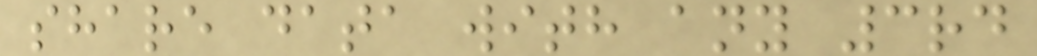share data with any 3rd
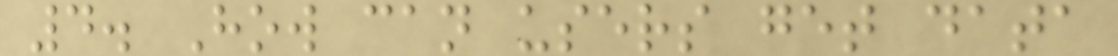4. How can users get data
